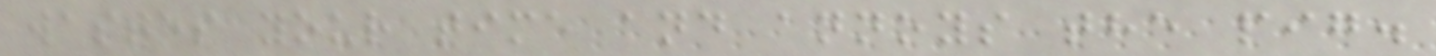wastes your time and annoys the pig.
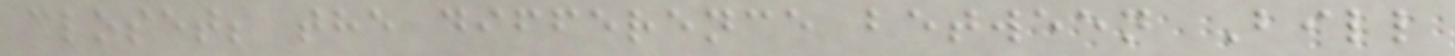closet; the difference between Bill
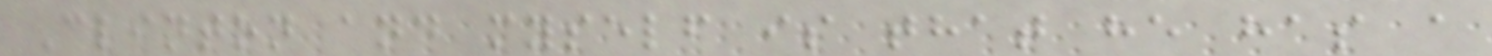Clinton and myself is that he has a
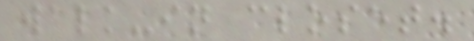walk-in closet.
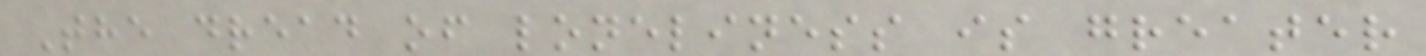The dread of loneliness is greater
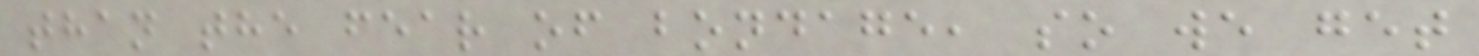than the fear of bondage, so we get
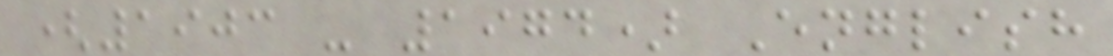(1903 - 1974) English
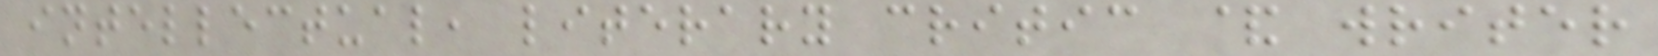intellectual, literary critic & writer
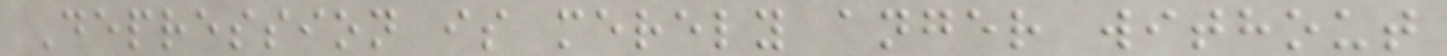Depression is merely anger without
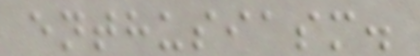enthusiasm.
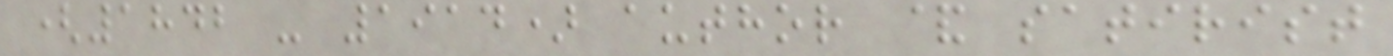(1842 - 1914) author & satirist
